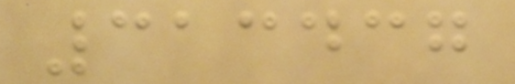313437
